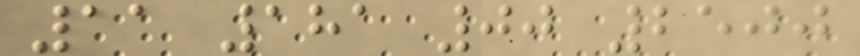11 181 00 2500
